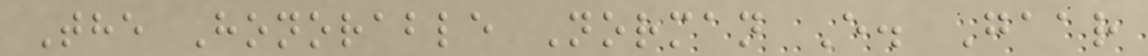The Honorable Norman E. Gaar
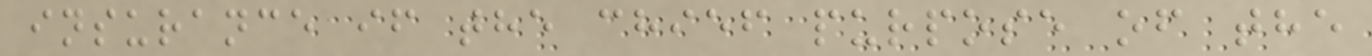insurance if the chief purpose of the
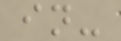in-
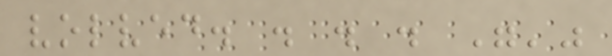volved. . . . "'"
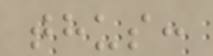thus:
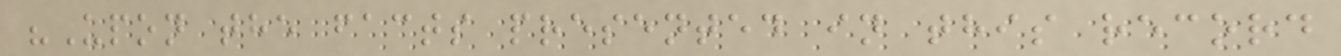"Upon the facts presented in this record
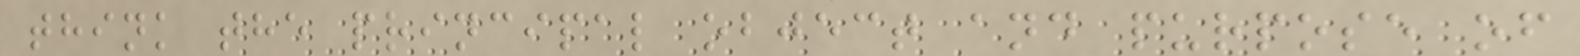think the principal object and purpose of
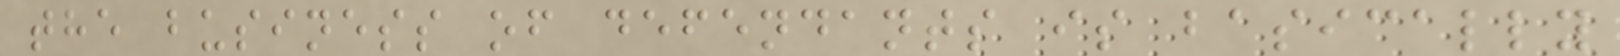the business of defendants is basically
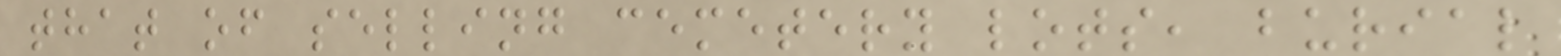that of selling cemetery lots, burial
